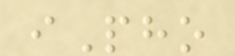iPho
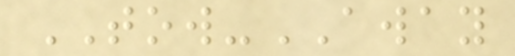TOW-AWAY
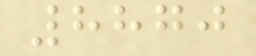8870
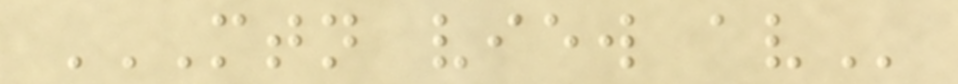MTN VIEW AV
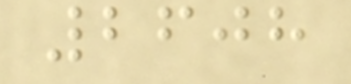2608
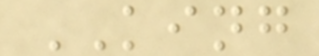KING
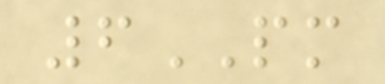6PM
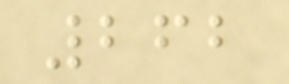262
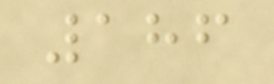186
